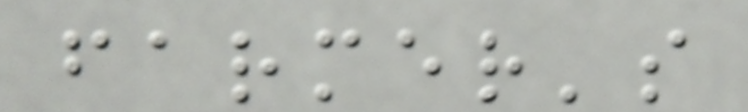farmer's
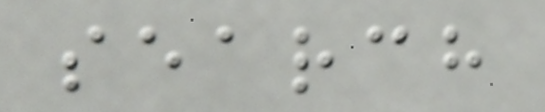search
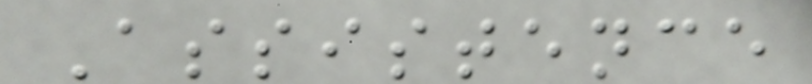Assistence
